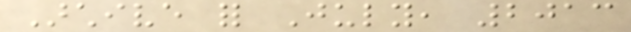Archive for July, 2013
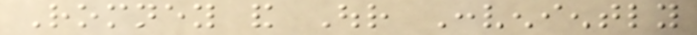Romney and Our Conveniently
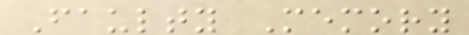Faulty Memory
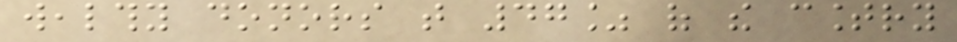wealthy donors that 47% of the country
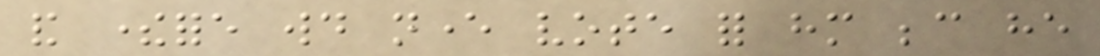and therefore would never vote for him because he
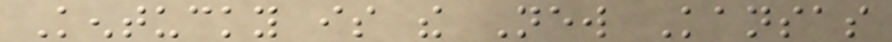Kentucky is the New Kansas
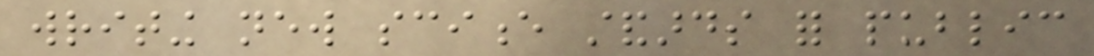writing new science standards for public
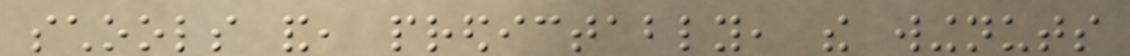schools and, predictably, the wingnuts
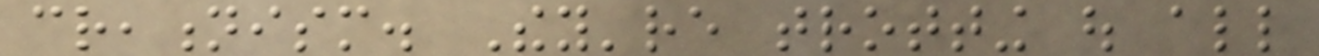creationism. They're trotting out all
